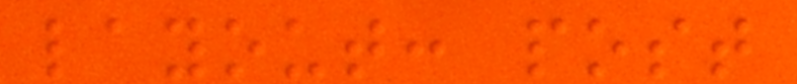layout: post
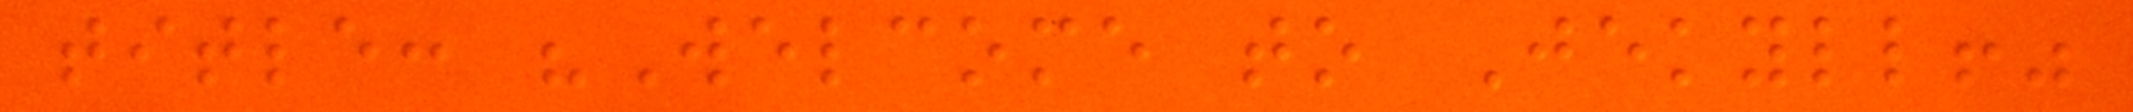title: "Welcome to Jekyll!"
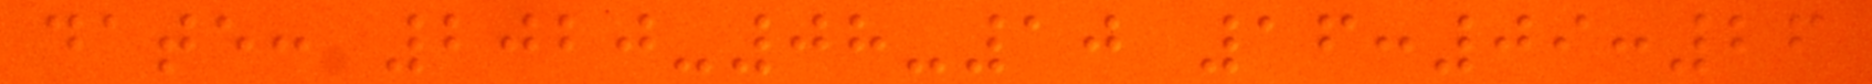date: 2020-08-10 16:09:26
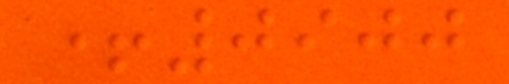+0900
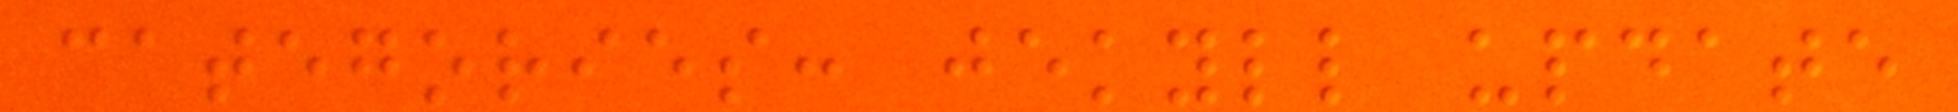categories: jekyll update
